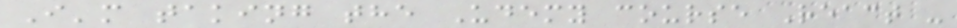I'm taking the Udemy course React -
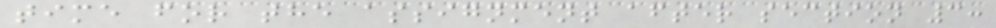time for the assignment after section 3:
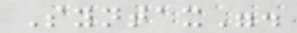Syntax".
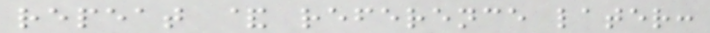repeat & reference later:
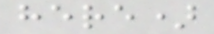here)
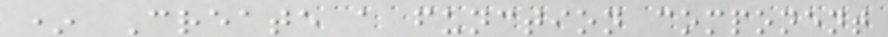* Create a function component
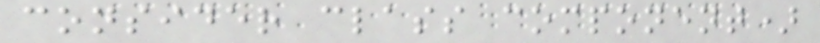consider class component)
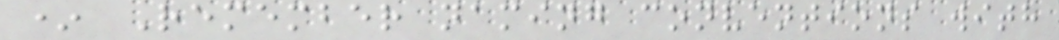* Remember naming conventions with
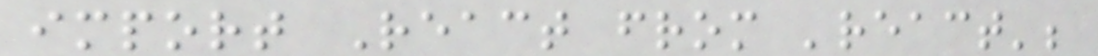import React from 'react';
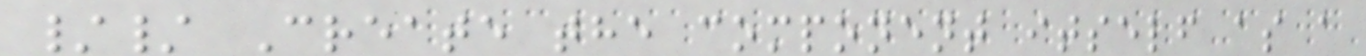// Create the component itself as a
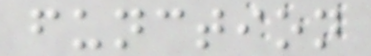function
